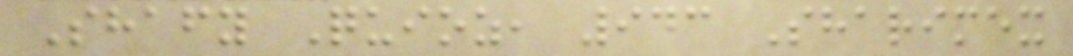Shafy Quioz, 943 Sharimex
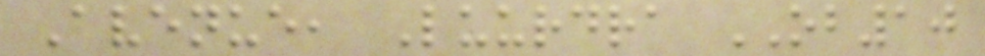Avenue, Luurdra OB10
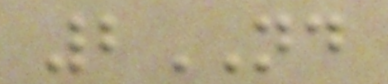2ND
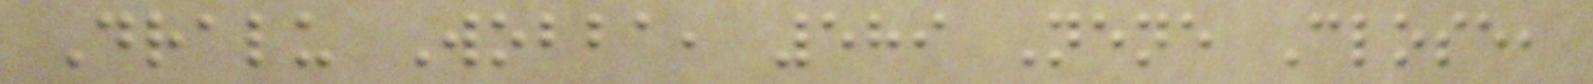Dralu Wobba, 589 Nene Close,
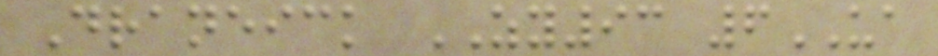Draneick ZY93 6UA
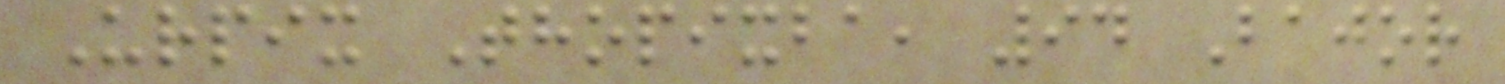Urpix Thopixba, 94 Bajor
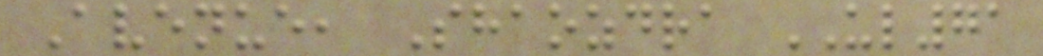Avenue, Shaozdra UL71
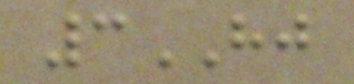3HJ
